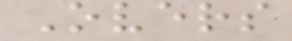Overs
